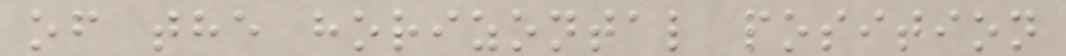of the horizontal position
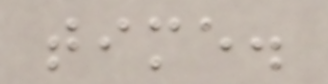time.
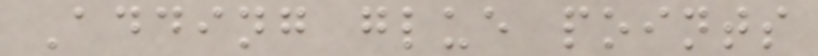Adding glue points
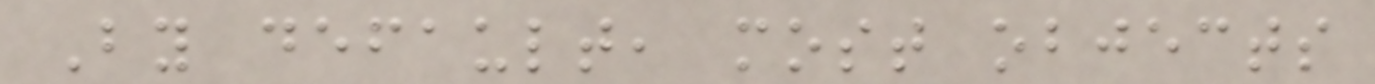By default, most objects
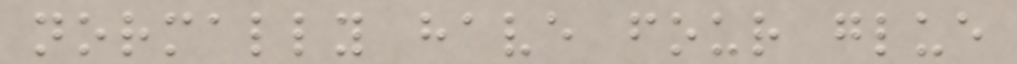normally have four glue
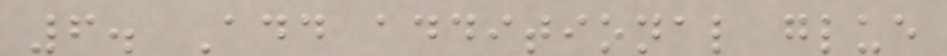6. Add additional glue
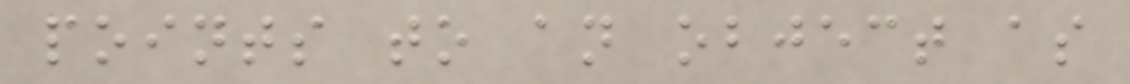points to an object as
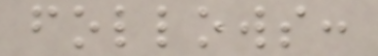follows:
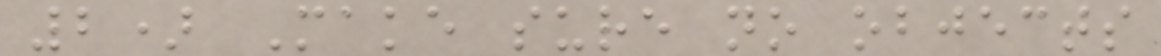2) Make sure no objects
